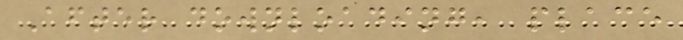After downloading, place
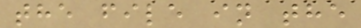the file in the
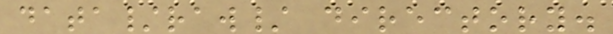data/raw/ directory.
